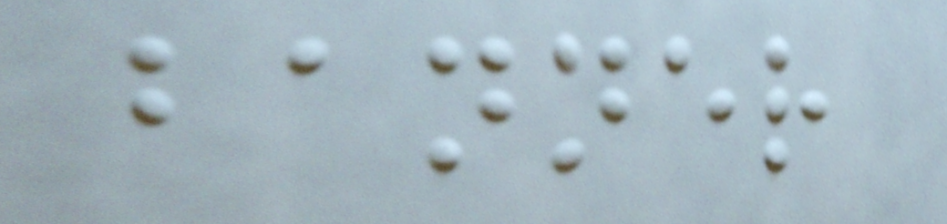banner
